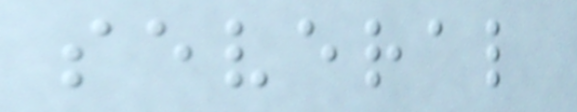several
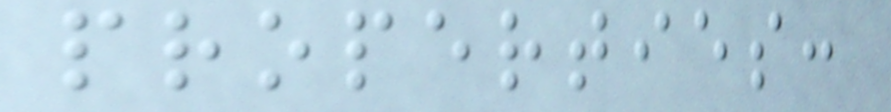properties:
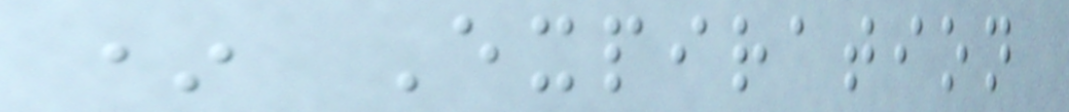* Expiration
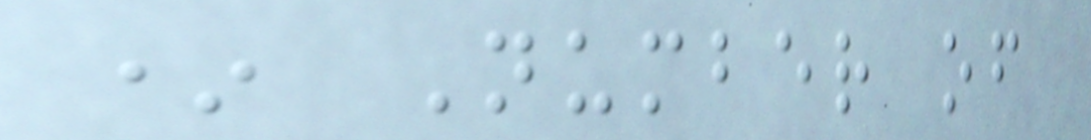* Number of
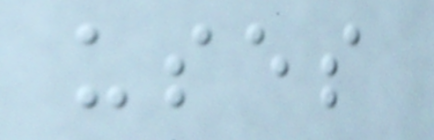uses
